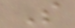S
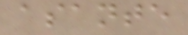asante
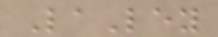LaLey
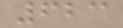623
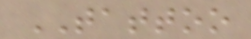TATTOO
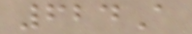624A
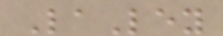LaLey
